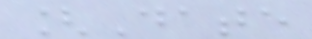[Date
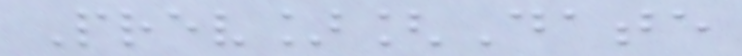Prev][Date
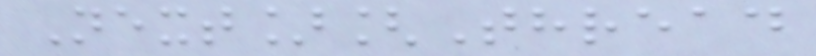Next][Thread
